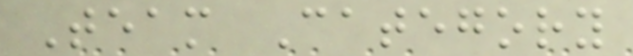Team Category
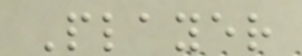Player
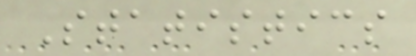Statistics
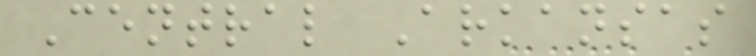Central Arkansas
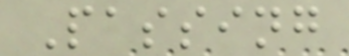Passing
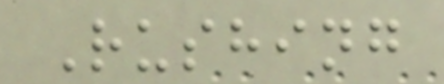Rushing
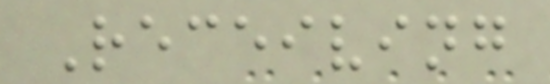Receiving
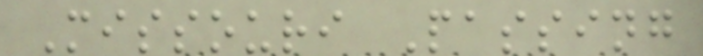Missouri Passing
